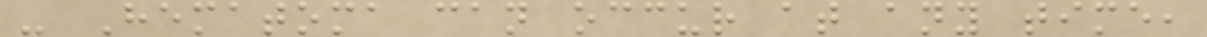- Hematoma can occur at any time,
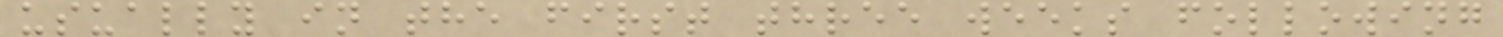usually in the first three weeks following
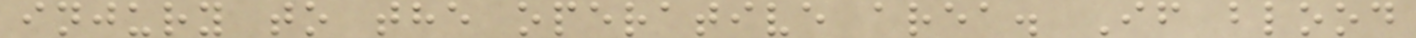injury to the operative area. If blood
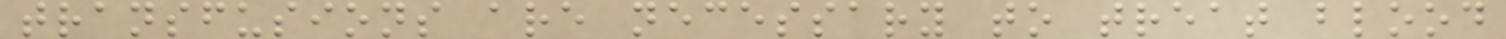transfusions are necessary to treat blood
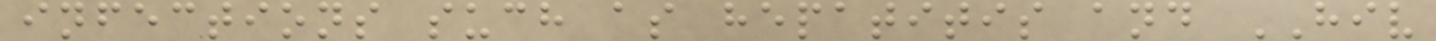infections such as hepatitis and HIV
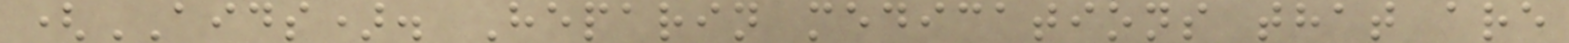(AIDS). Heparin medications that are
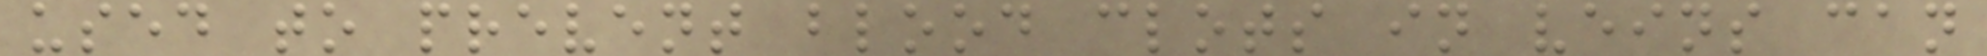used to prevent blood clots in veins can
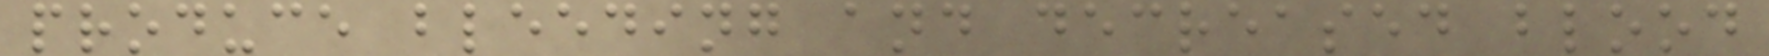produce bleeding and decreased blood
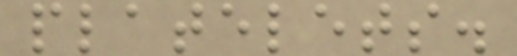platelets.
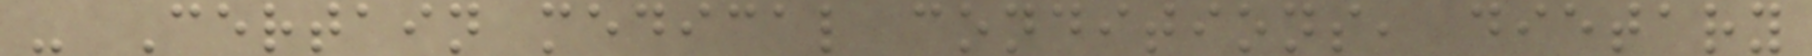- Certain medical conditions, dietary
